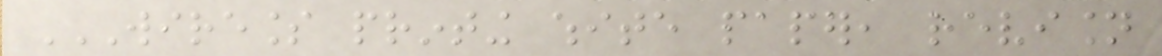WIRELESS PRINTING WHITE PAPER, REVISION
